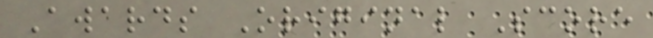Awards Original Score
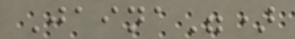Jaina")
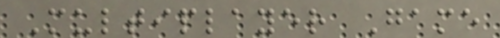Multiplayer Game
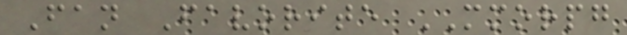Fan Favorite MMORPG
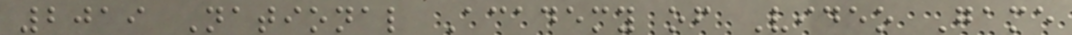2019 National Academy of Video Game
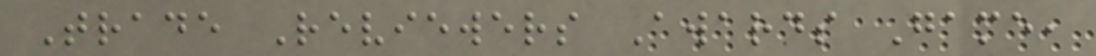Trade Reviewers Awards Game,
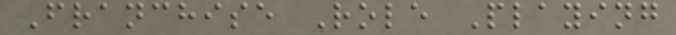Franchise Role Playing
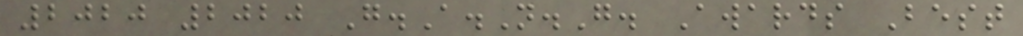2020 2020 G.A.N.G. Awards Best
